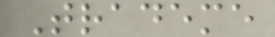Trademe
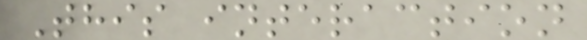This interaction
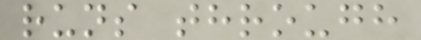runs through
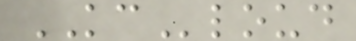KCloud
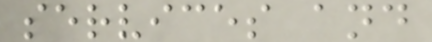services and
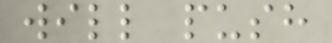will push
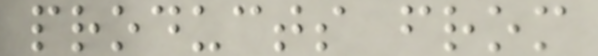products from
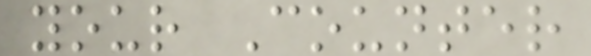your Counter
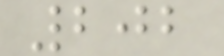202
